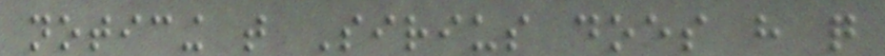noticing that Sirius does have quite
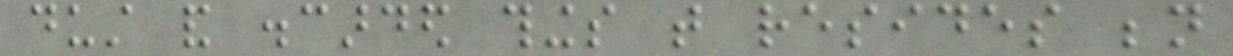dust and discarded things that resides beneath
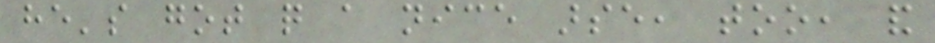he's got quite a nice arse, too, and
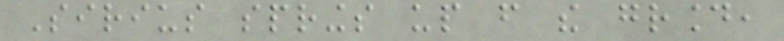Sirius springs up from the ground,
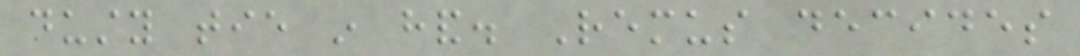dusty tie in hand. Remus decides
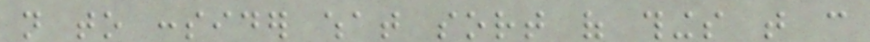not to consider what sort of things that can
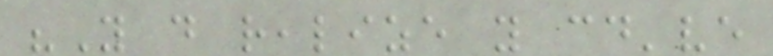"You do realize you could've
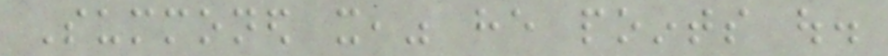Summoned it," he points out.
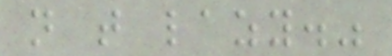not that lazy."
